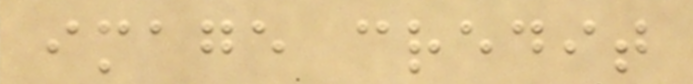image credit
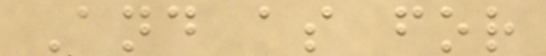And as for
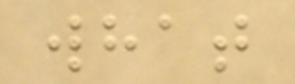what
